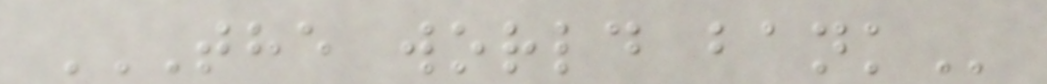THE WORLD BANK
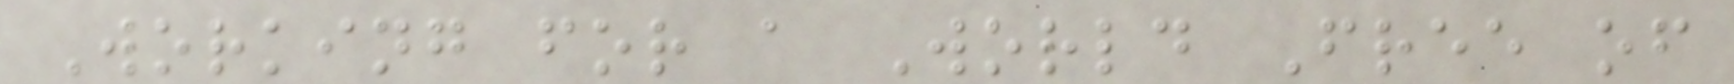Working for a World Free of
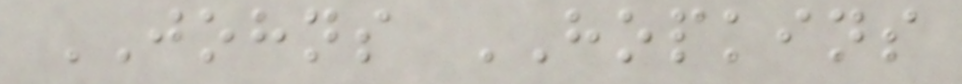JOHNS HOPKINS
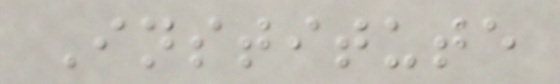Institute
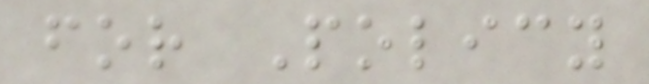for Policy
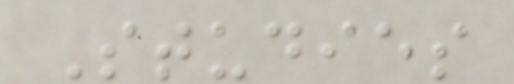Studies
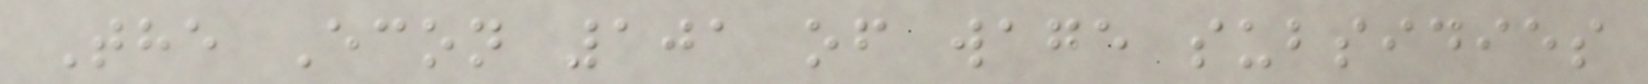The Econ 101 of wage subsidies
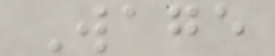Wage
